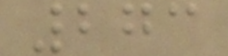273
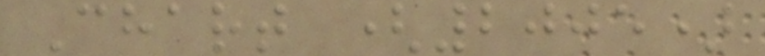Chart (2005)
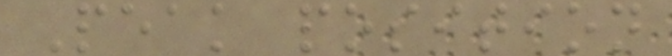Peak position
